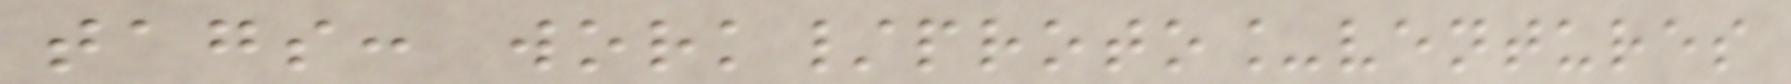tags: work/proto_ventures
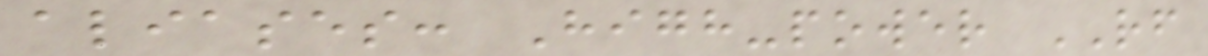aliases: High-power RF
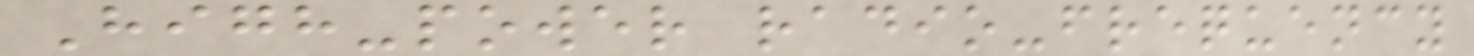High-power radio-frequency
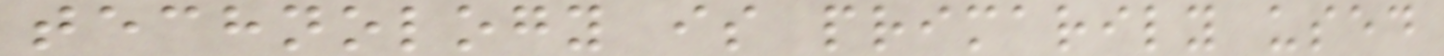technology is primarily used
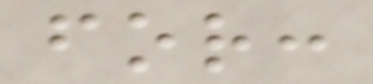for:
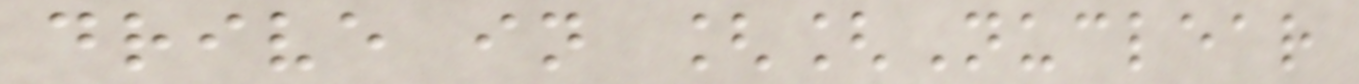drive in [[Nuclear
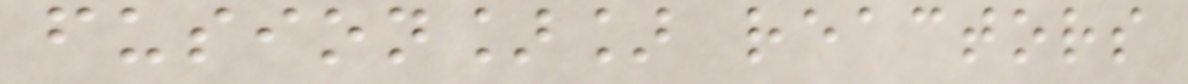fusion]] reactors
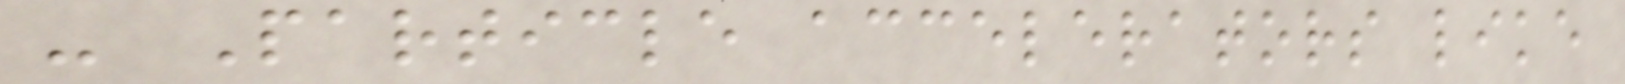- Particle accelerators like
